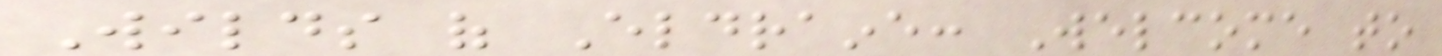Wilds of Eldraine: Welcome to
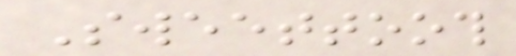Sweettooth
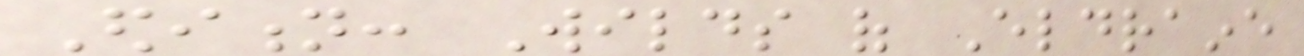Edition: Wilds of Eldraine
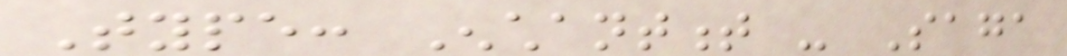Type: Enchantment - Saga
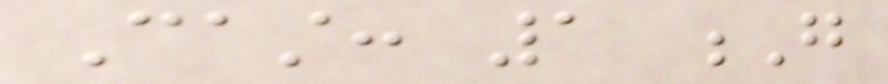Cast: 1 G
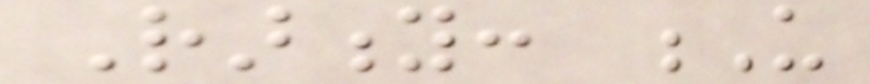Rarity: U
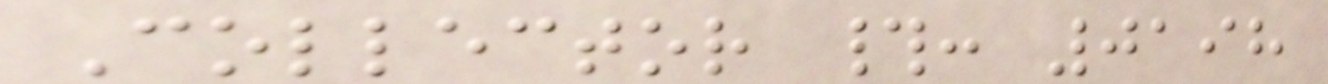Collector #: 0198
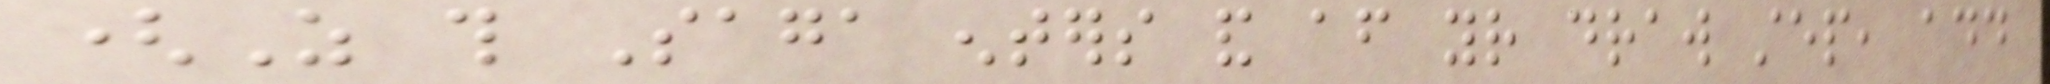(As this Saga enters and after your draw step, add
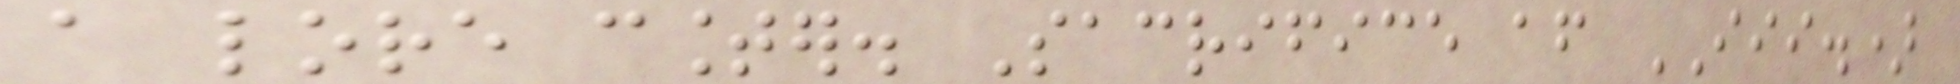a lore counter. Sacrifice after III.)
